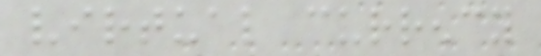virtual currency
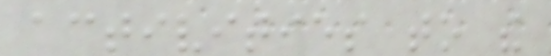activities to the
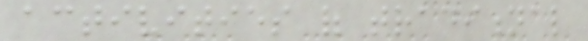activities of traditional
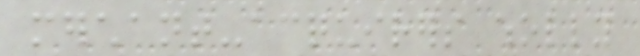merchant-acquirers wholly
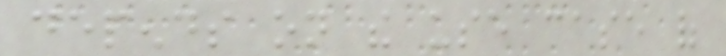depends on the use case of
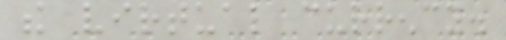the virtual currency.
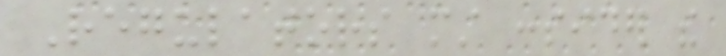Regulators must consider the
